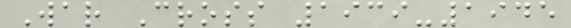War Cross 1939-1945
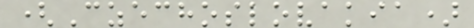(Czechoslovakia)
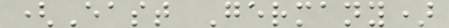(East Germany)
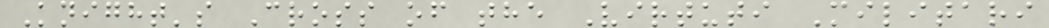Knight's Cross of the Virtuti Militari
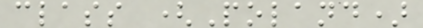class (Poland)
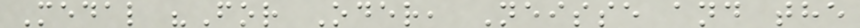Medal "For Oder, Neisse and the
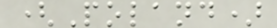(Poland)
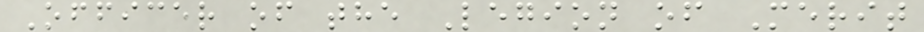Officer of the Legion of Merit
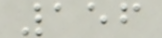156
